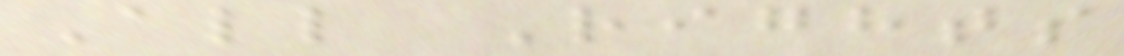All Rights
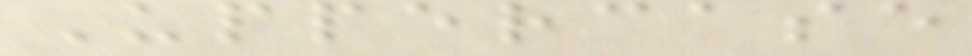Uppercase
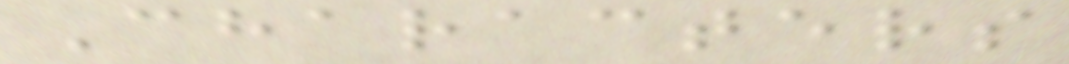Characters
